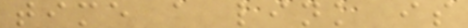time a link is
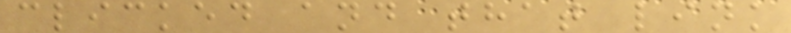clicked and that link
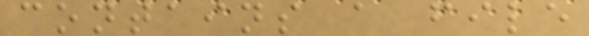contains a file
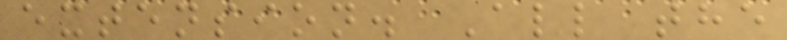extension. All the
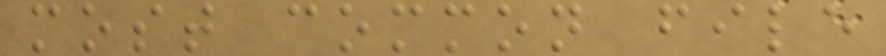most common file
